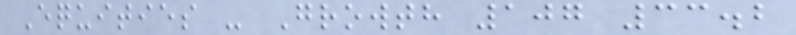Equities - Growth 107 33.2
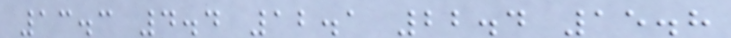13.3 4.4 12.1 22.4 15.8
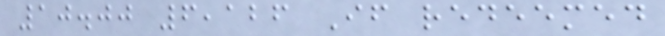10.00 6,126 If redeemed
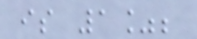is 1%;
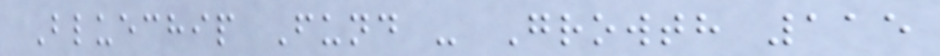Bluechip Fund - Growth 115
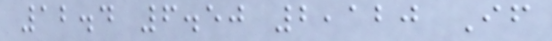12.4 6.50 2,120 If
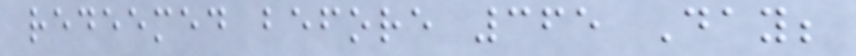redeemed before 365 Day;
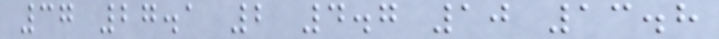37 27.1 2 4.7 10 13.8
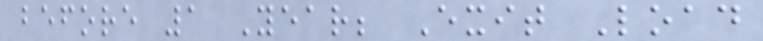before 1 Year; Exit Load
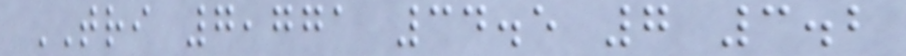TRI 7,771 34.5 7 3.2
